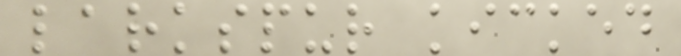larkspur kicked
